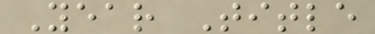Year Title
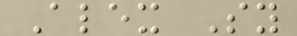Alex Sy
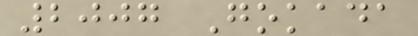2007 Gokada
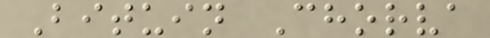Bituin Chorva
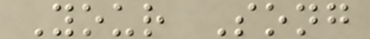Your Song
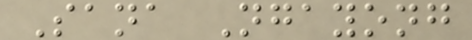Sana Ngayong
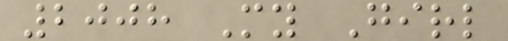2008 My Girl
